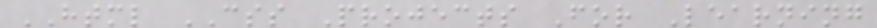HTML CSS Projects For Learning
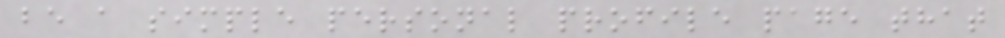be a simple personal profile page that
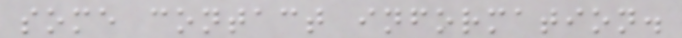some contact information.
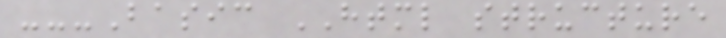---Basic HTML structure
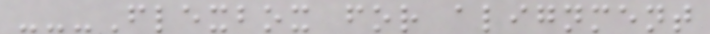---Flexbox for alignment
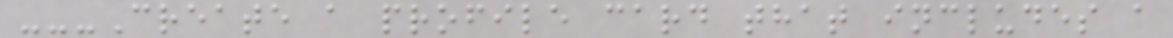---Create a profile card that includes a
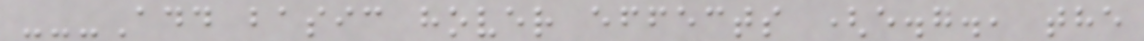---Add basic hover effects (e.g., the
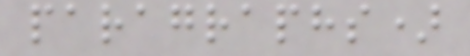paragraphs)
